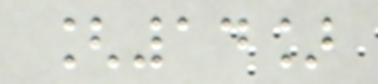[14]
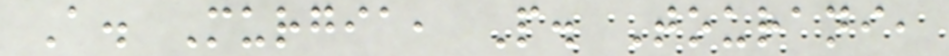A. Murgia, P. Tourani,
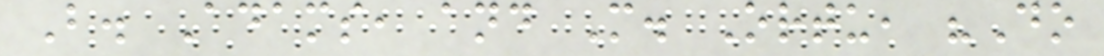B. Adams, and M. Ortu, "Do
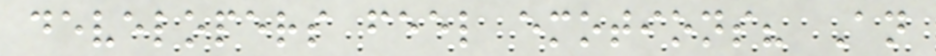developers feel emotions? An
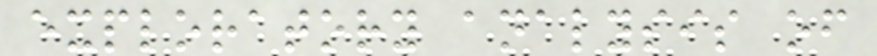exploratory analysis of
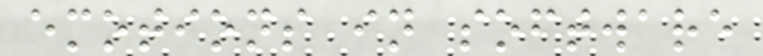emotions in software
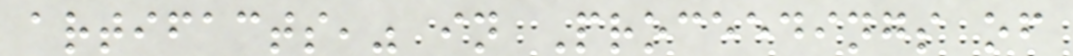artifacts," in Proceedings of
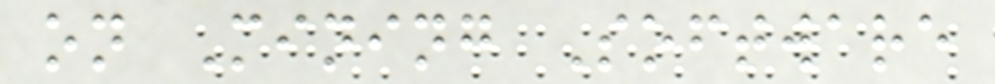on Mining Software
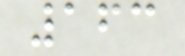163
